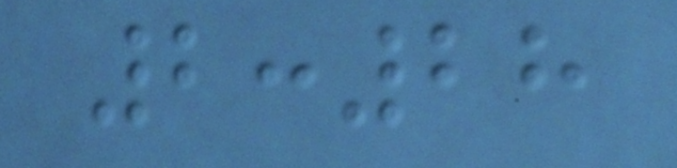2:28
